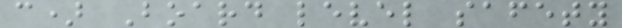c) Board level safety
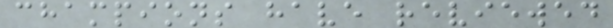champions have reviewed
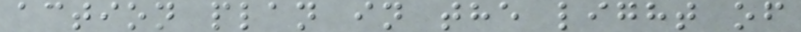action plan in the light of
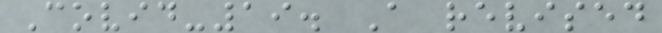Covid-19. A revised
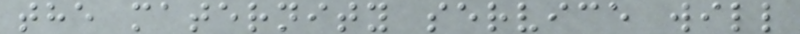the maternity service will
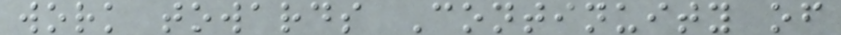work towards Continuity of
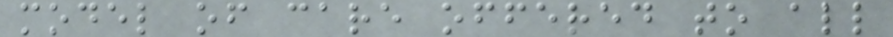model of care offered to all
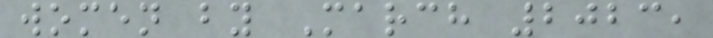women by March 2023,
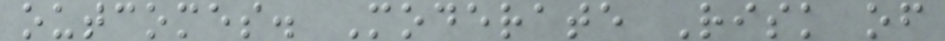outcomes. Moderate Risk of
